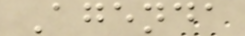Agenda
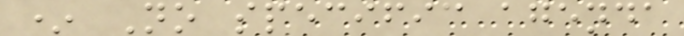* No specific agenda
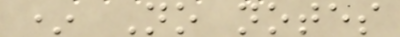* No notes
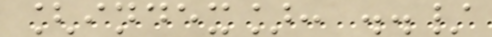[index]: ../
